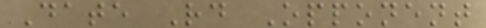Date Rd Opponent
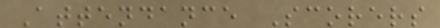Attendance Scorers
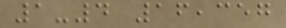1-4 16,357
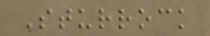Sturrock
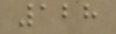128
